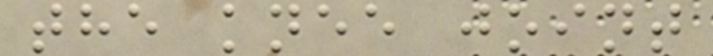the knee joint
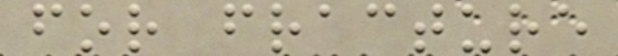for fracture
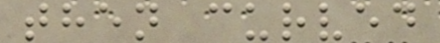then curved
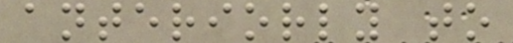anteriorly to
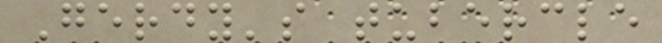Gerdy's tubercle
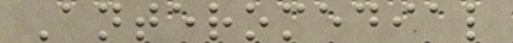Anteromedial
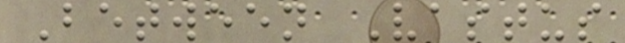Between Vastus
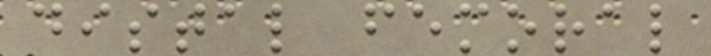distal femoral
